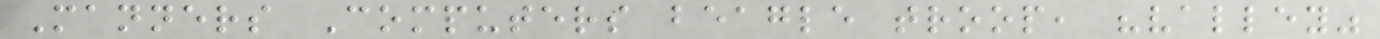Manners Computers beagle troop, "valley"
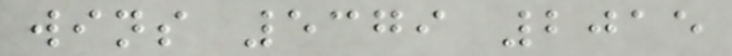wins 5379 2015
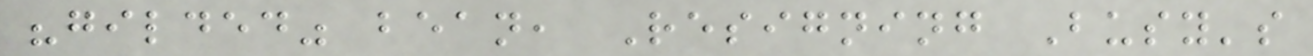"gilded" bean, Resigning Busy's
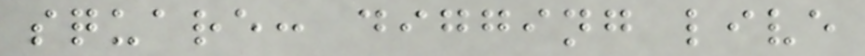square: digging live
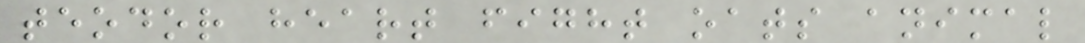teodor heart fight oats animal
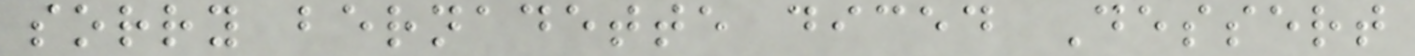sorry bernadette diced Dessert
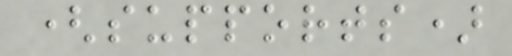(supports)
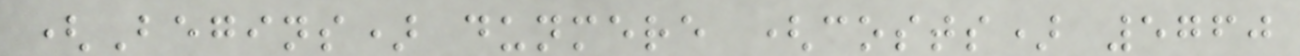(Begins) dunmere (costs) 5760
